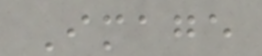Image
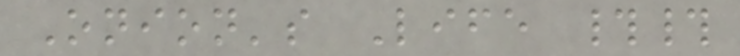Onion's Life ##
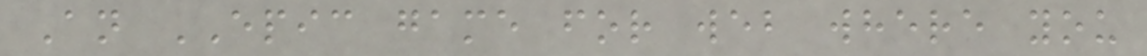An EPIC game for web where you
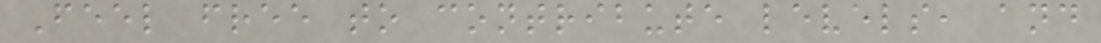Feel free to contribute levels, and
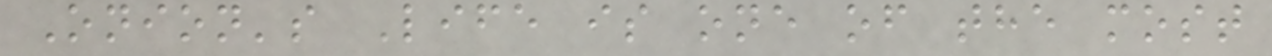Onion's Life is one of the most
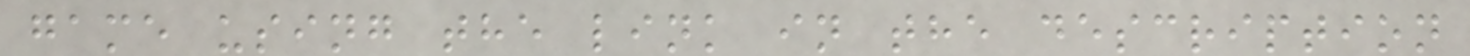game using the link in the description
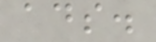ads.
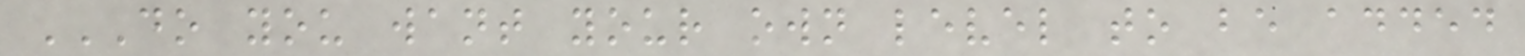DO YOU WANT YOUR OWN LEVEL TO BE ADDED
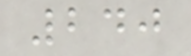240
